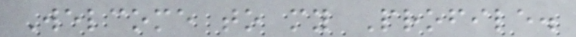Welcome to my Profile.
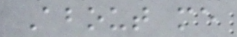About me
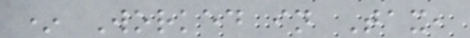* Worked in Tax,
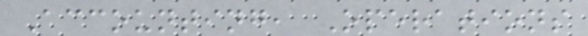Accounting, Operations
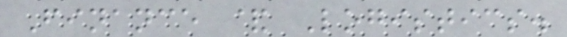Finance & Logistics.
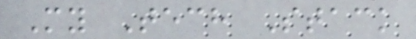My Tech Stack
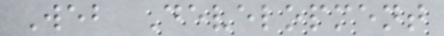Web Development
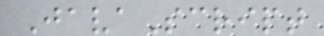JavaScript
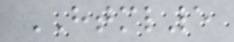HTML5
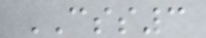CSS3
